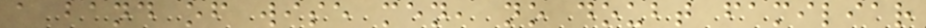a band of wise men, no doubt familiar
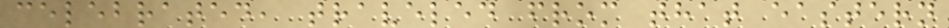celebrated, traveled from that eastern
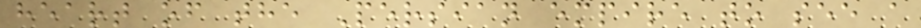heart of the Persian empire to see a
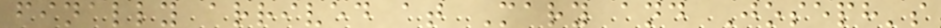finally arrived at Mary and Joseph's
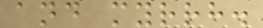and myrrh.
